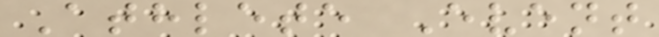Athlete Event
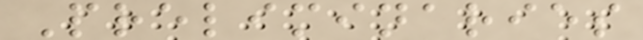Preliminaries
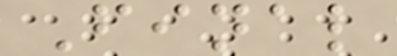Final
